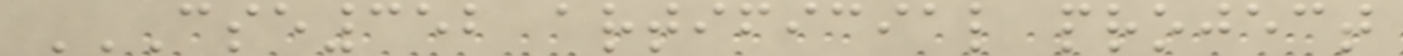CSE352 ARTIFICIAL PROJECT
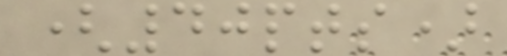(40pts)
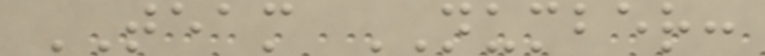TEAM NUMBER:
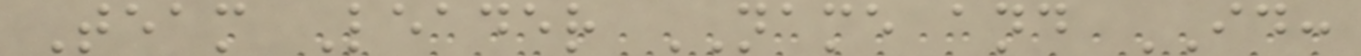Team Leader NAME and ID:
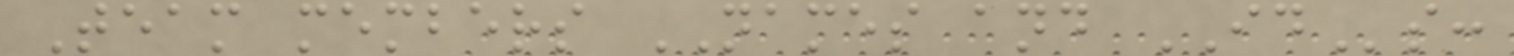Team members NAMES and IDs:
